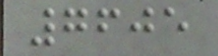7605
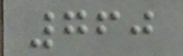760
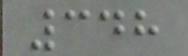348
